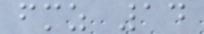fmz 14
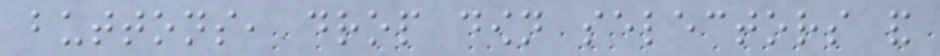buttons, drop down selectors and
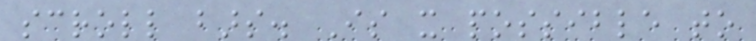scroll bars. Is it possible to
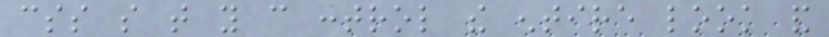css so that you can control the entire look and
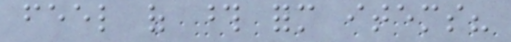feel of those form items?
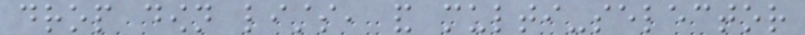drop down lists, and multi-selector
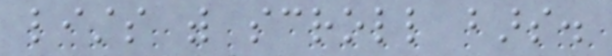lists with scroll bars.
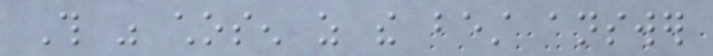This was chosen as the best answer
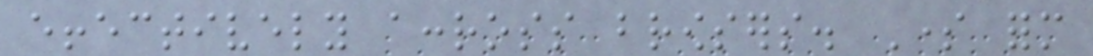effectively accross browsers. Some form
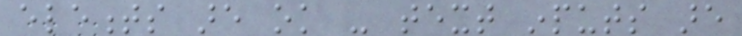elements are ok - text inputs are
